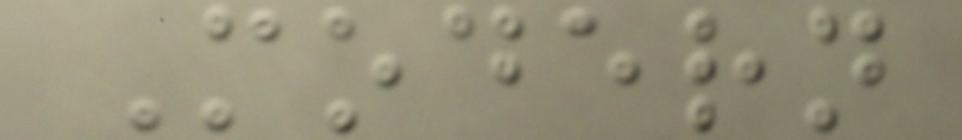Modern
